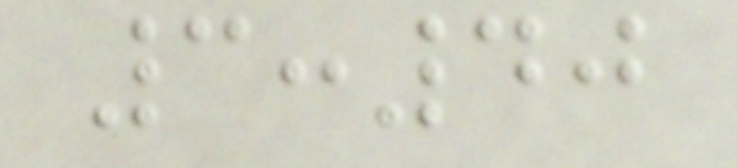3:40
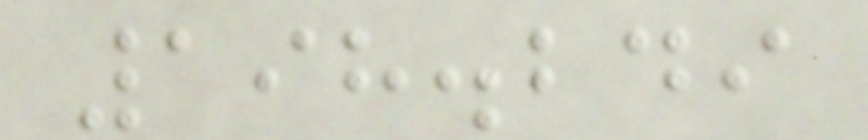198.249
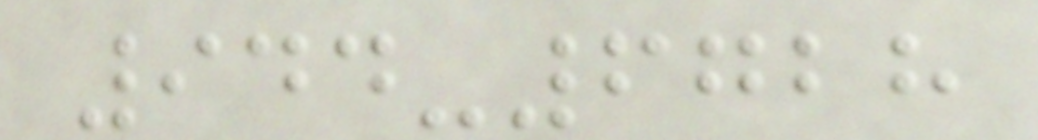944-6728
